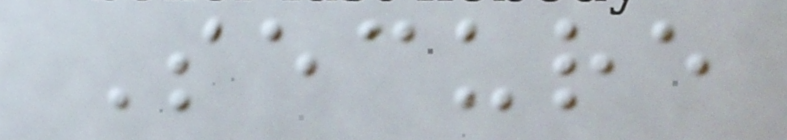Secure
